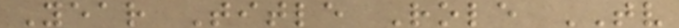Year Title Role TV
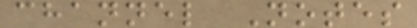channel Notes
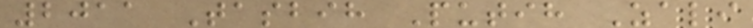2011 Tasbih Putih Zali
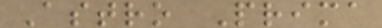Astro Prima
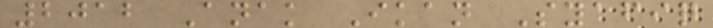2012 Anak Ikan Syafiq
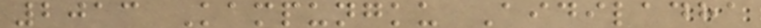2013 Kampungku Aidiladha
